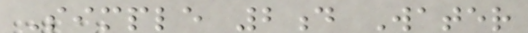Simple 2d Water
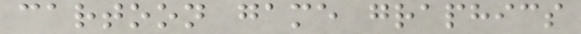cartoon game graphics
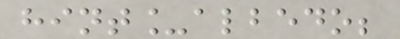hint_albedo;
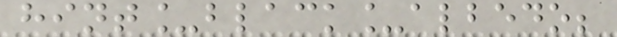hint_black_albedo;
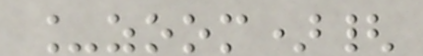_zoom){
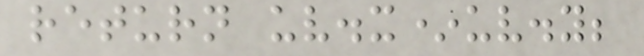return uv.x*uv.y;
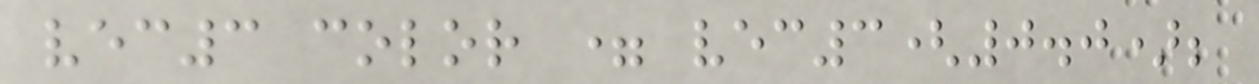vec3 color = vec3(0.0);
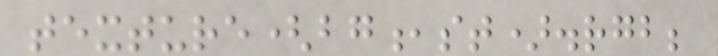texture(bg,st).rgb;
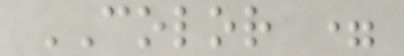COLOR =
